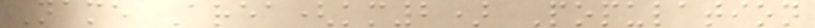Name Area(km2) Population
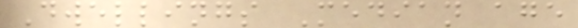Dwellings Median age
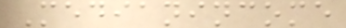Medianincome
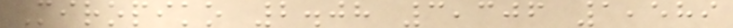Miropiko 2.08 3,306 1,589
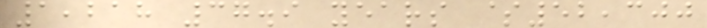1,218 37.9 years $52,300
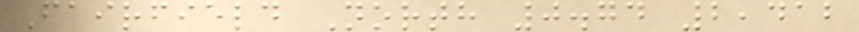Fairfield North 0.74 2,412
